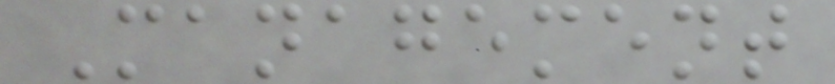Management
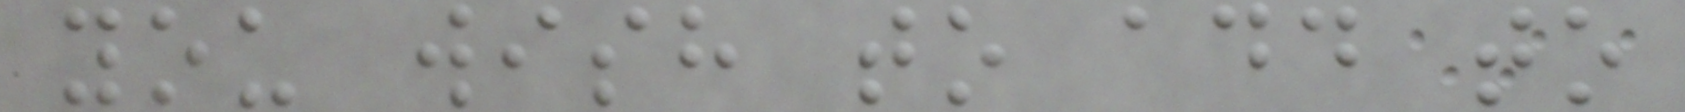you wish to add to
